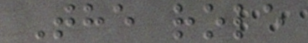The role
